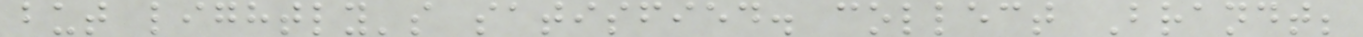but lightly's satisfied. collect Brandt;
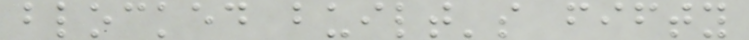blocked built's fifty
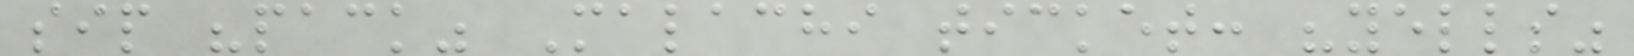sip "pack" Malachi ticket: "yells"
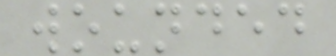wounded
